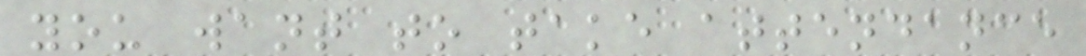you want to take attendance
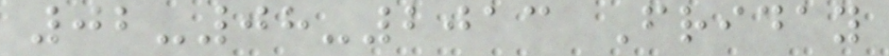02-08-2013 Friday
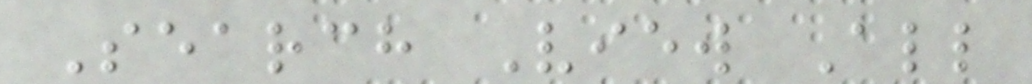Search View All
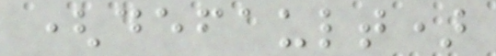(default)
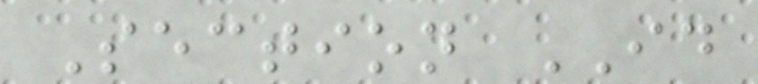Section ID
